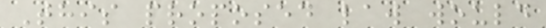This proposed law would
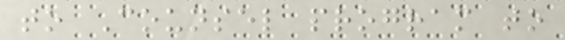to Counsel program to
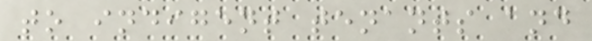to indigent tenants and
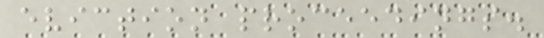eviction proceedings.
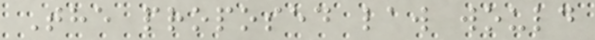The proposed law would
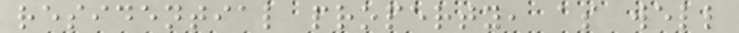residential property, as well
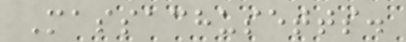Massachusetts.
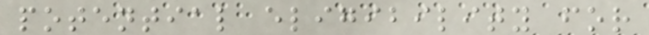potential eligibility for
